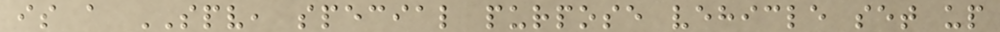is a SPV, special purpose vehicle set up
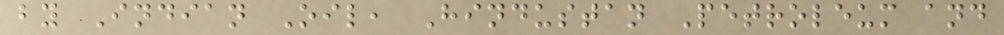by Indian Oil, Hindustan Petroleum and
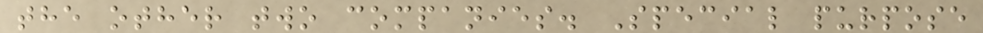the other two companies. Special purpose
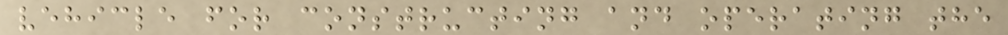vehicle for constructing and operating the
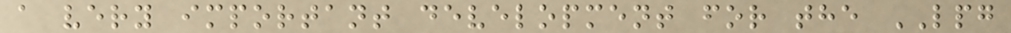a very important development for the LPG
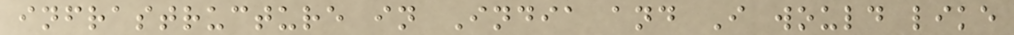infrastructure in India and I would like
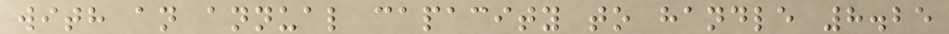with an annual capacity to handle 8.25
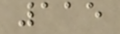115
